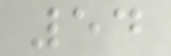54
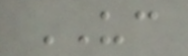UC
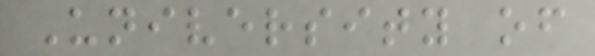University of
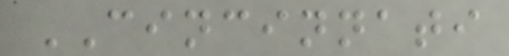CINCINNATI
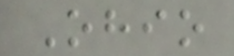Ohio
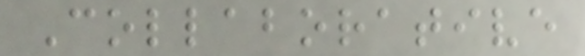Collaborative
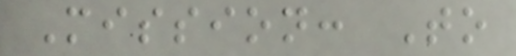Mission: To
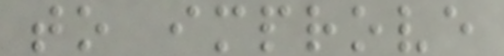to improve
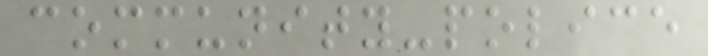community-police
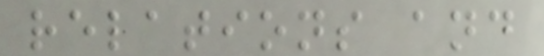relations and
